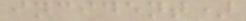incident)
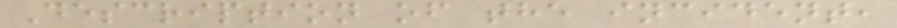Description of the incident,
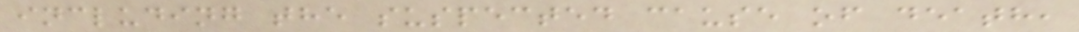including the suspected cause of death,
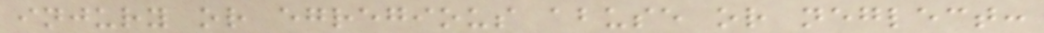injury or egregious abuse or neglect:
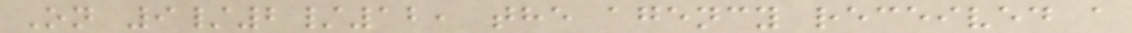On 9/2/12, the agency received a
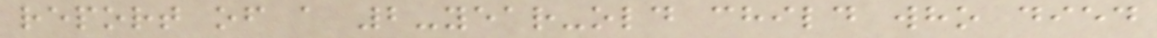report of a 2-year-old child who died
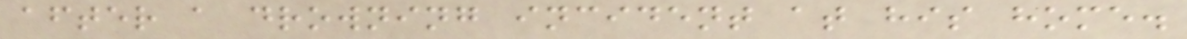after a drowning incident at his home.
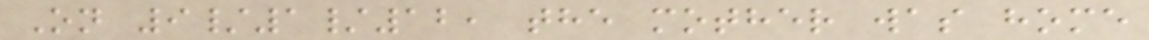On 9/1/12, the mother was home
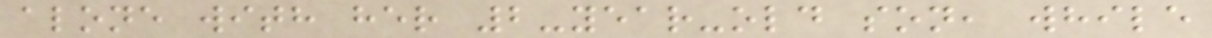alone with her 2-year-old son, while
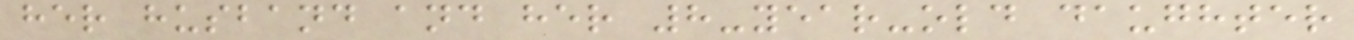her husband and her 8-year-old daughter
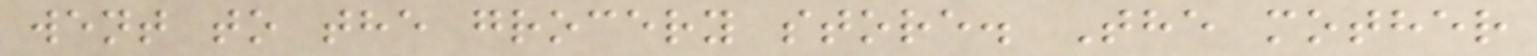went to the grocery store. The mother
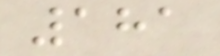181
